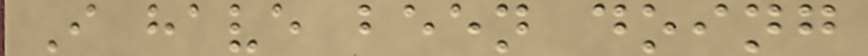I have been doing
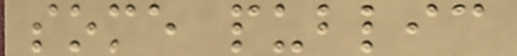some public
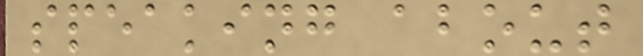speaking about
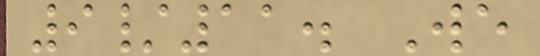9/11. We
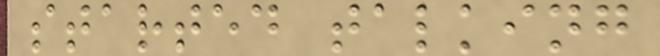started talking
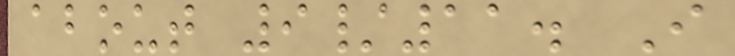about 9/11. I
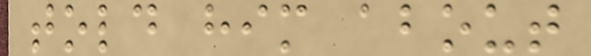told him about
